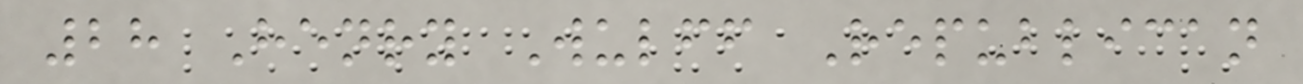28 Henry Wulff Republican
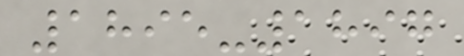1895-1897
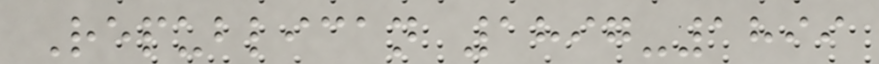Republican 1897-1899
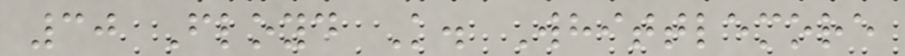30 Floyd K. Whittlemore
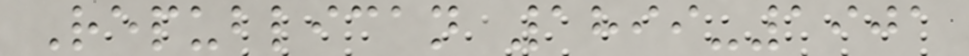Republican 1899-1901
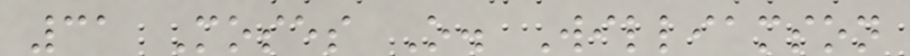31 Moses O. Williamson
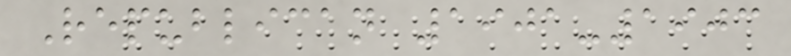Republican 1901-1903
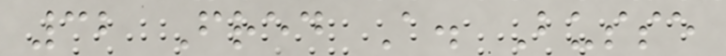32 Fred A. Busse
